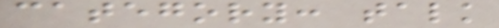category: talk
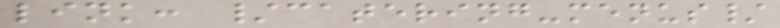link: /catering-menus/
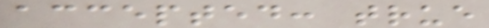accepted: true
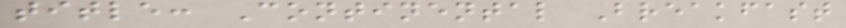title: Continental Breakfast
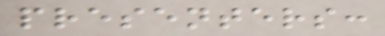presenters:
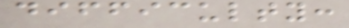difficulty:
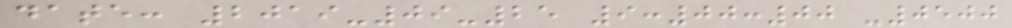date: 2019-09-25 9:00:00 -0500
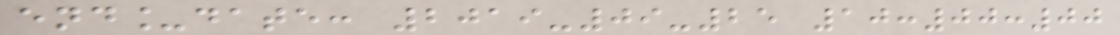end_date: 2019-09-25 10:00:00
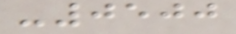-0500
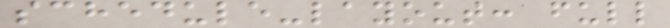schedule-layout: full
